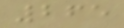265
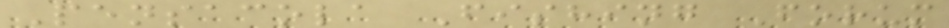Pensacola Fishing Forum
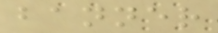banner
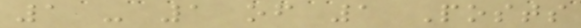1 - 1 of 1 Posts
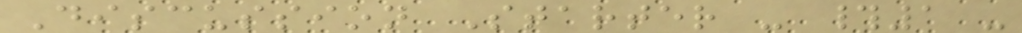Discussion Starter - #1 -
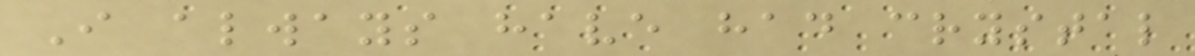I always have had crystal
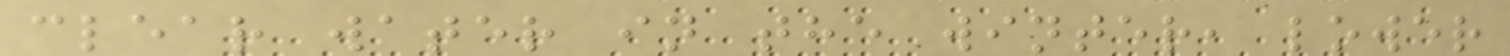clear water in the winter, lower
